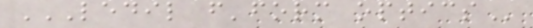LEDIL F'FORM OPTICS
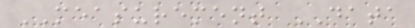MEASUREMENT DATA
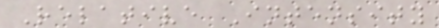Relative Intensity
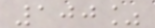100%
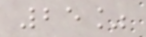25%
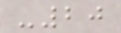-20
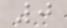0
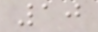10
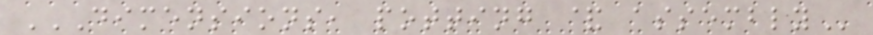DIMENSIONS, POTTING & ASSEMBLY
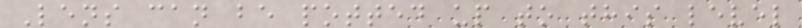Lens can be potted up to this level
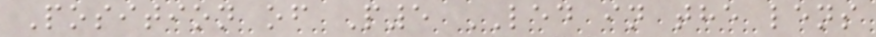Position of P5 LED in the lens
